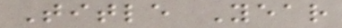Title Year
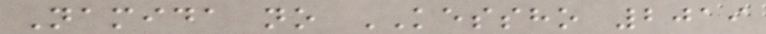Namida no KESSHO 2019
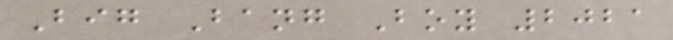Big Bang Boy 2021
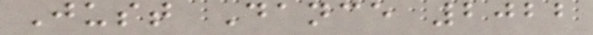Just Dance 2022
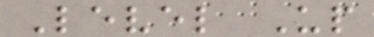Level Up
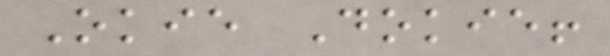Okie Dokie!
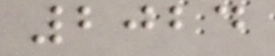2024
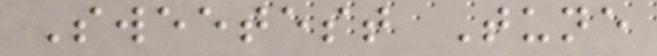Sweetest Tune
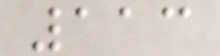113
